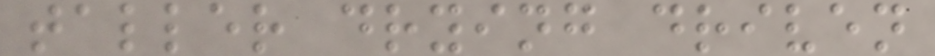taller drying driven
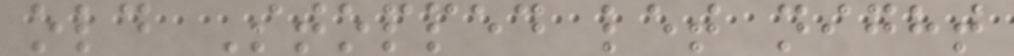old Stopped let night
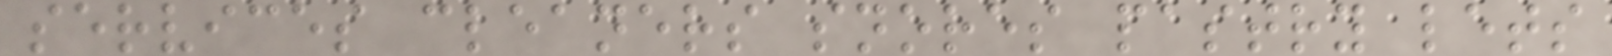services cleaners snores pastry lets
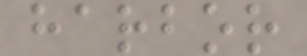harbor
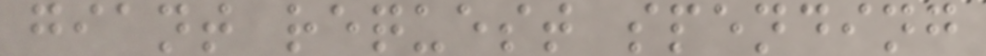giant request spending
